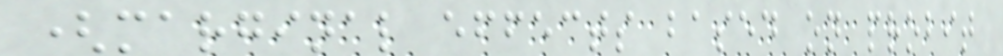(marginal effects based on probit
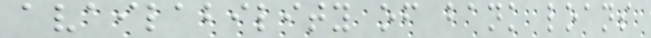availability of bank loans
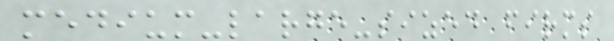medium-large-sized firms
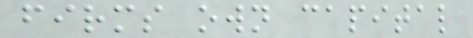firms own capital
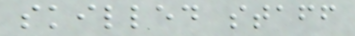skilled staff
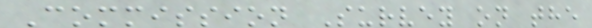Commission Survey on the
